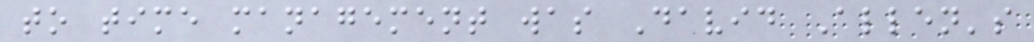to time management was David Allen's
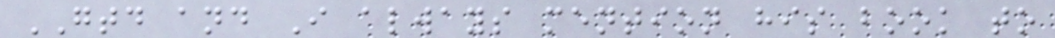GTD and I always mention his book to
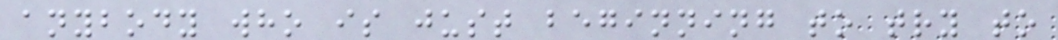anybody who is just beginning to try to
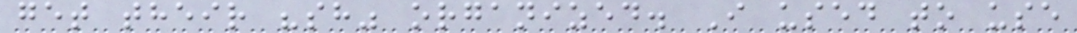get their "sh" organized. I used to use
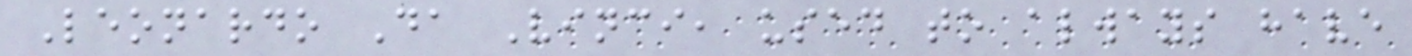Leonardo Da Vinci, used to always have
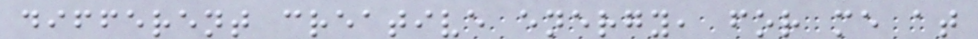different creative energy, for me at
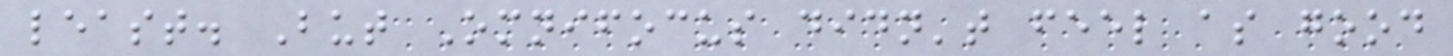least. But Omnifocus didn't feel as good
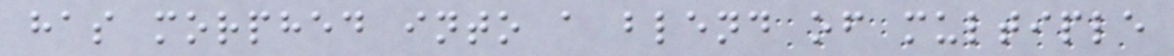has morphed into a blend of multiple
